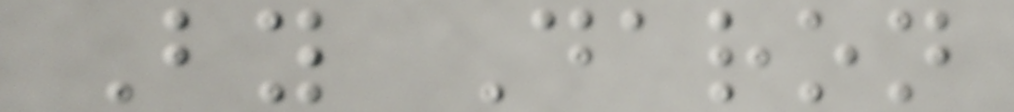By Daron
